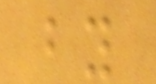by
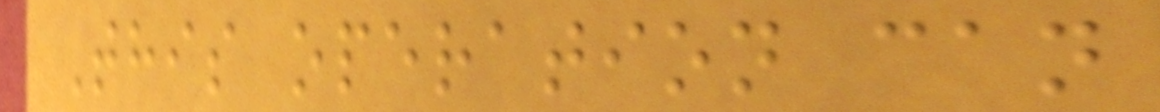This operation can
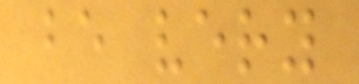be very
